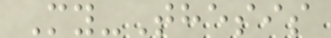My-Thesis
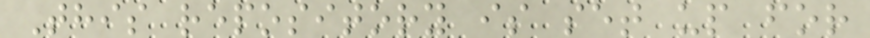This repository is set up for
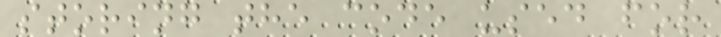storing the code used for
